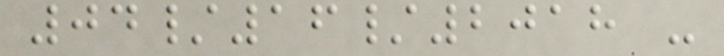04/16/2018 -
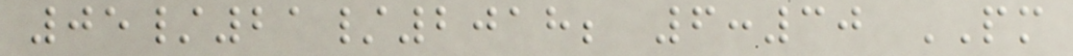05/21/2018; 6:30 PM
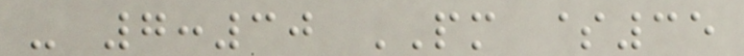- 7:30 PM $35
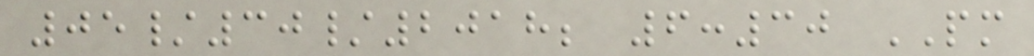05/30/2018; 6:30 PM
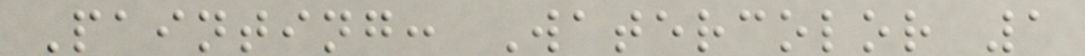Painting: Watercolor 1
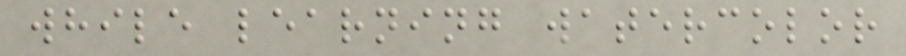while learning watercolor
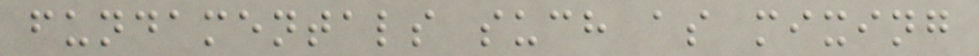fundamentals such as mixing
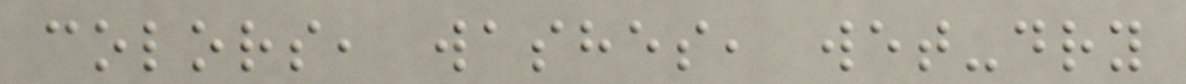colors, washes, wet-dry
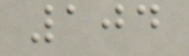104
